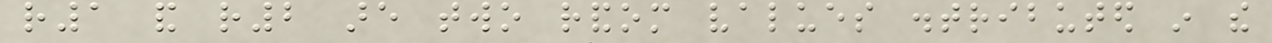r1 and r2 are two random values distributed in the
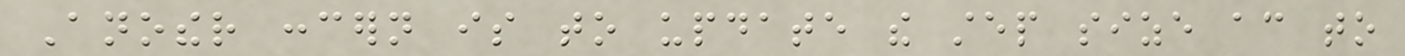Another concern is to update the step size according to
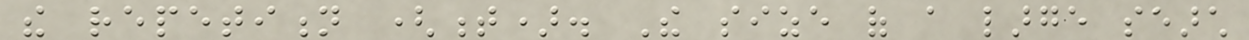the repetition (t). The size of a large search
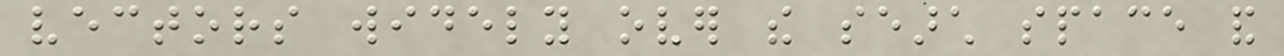vectors widely over the search space and
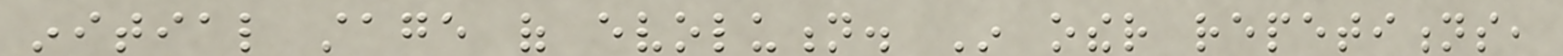initial stage of evolution. In other repetitions,
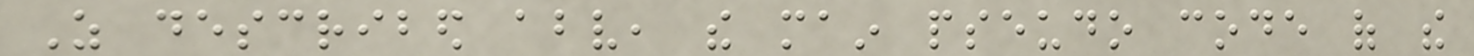As described above, the main pseudo code of the
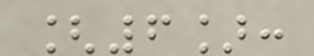[6]:
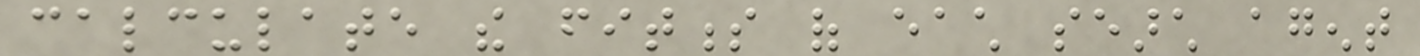calculate the fitness of each search agent
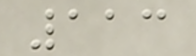113
